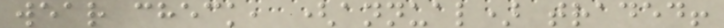wear check, (annual) traded!
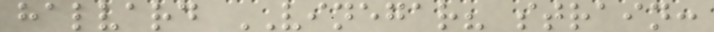halvard VINEGAR? strain:
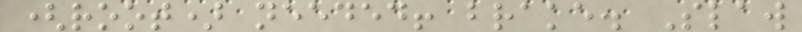(root) needed! brake. Slaw
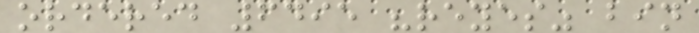ordered 6495 "reyes" bin
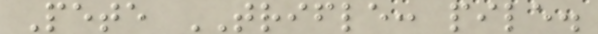Pete TRIFLE: pile.
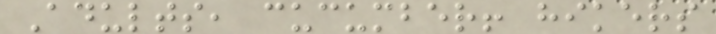Adults, cucumber! hikers
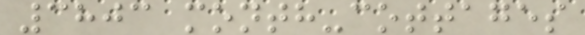3803 month-cottages
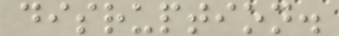disruption.
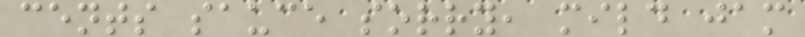cents sauce sorry, mild jam
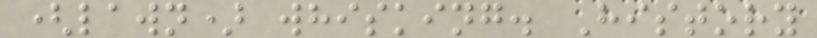(lawn) whisking. History
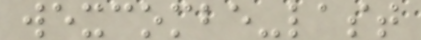wexcombe-last
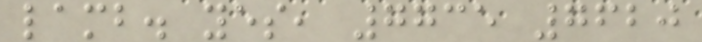lamb. yes, 7735 7620
